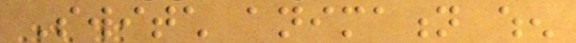Switch animation when
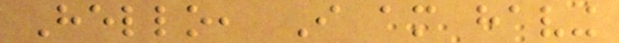Hello, I am having
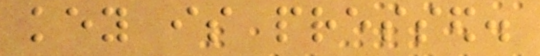key is pressed.
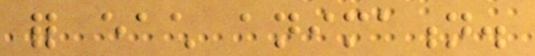for each animation.
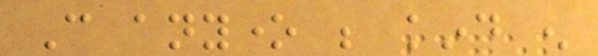Can anyone be kind enough
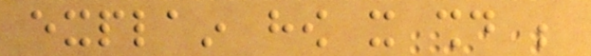explain how it should be
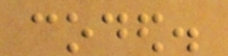coded.
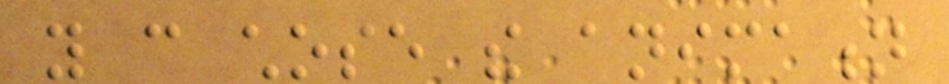you can chose the animation
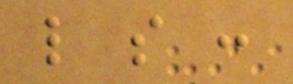like so :
